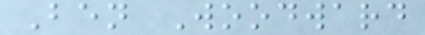Ben Woodward
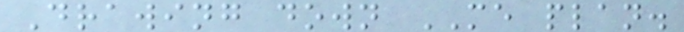Drawing down ME plan.
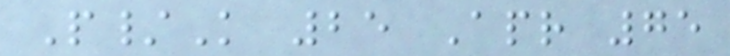P/K 25 Apr 75
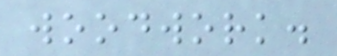woodwork.
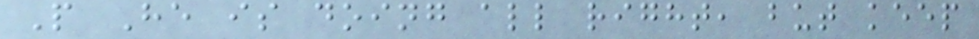P He is doing all right, but keep
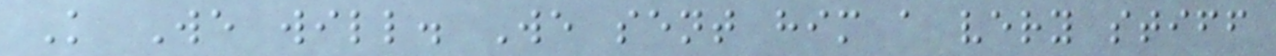K We will. We sent him a very stiff
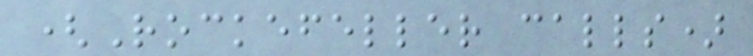(Rockefeller calls)
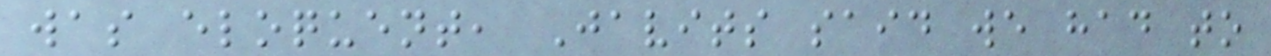was eloquent, Javits said we had to
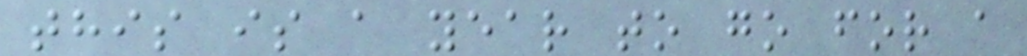this is a year to go for a
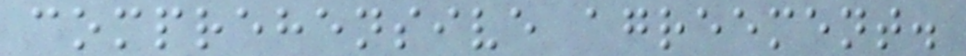comprehensive agreement.
